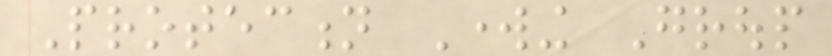Protection Working Group
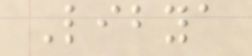Libya
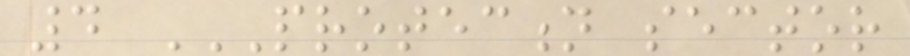4 PROTECTION SECTOR
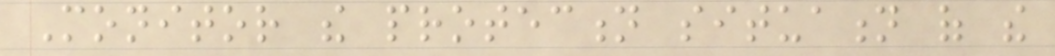Monitor the protection situation of the
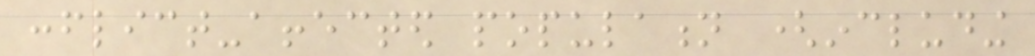conflict-affected population (including
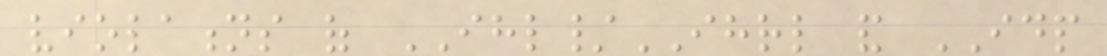violations of IHL/IHRL and IDP
